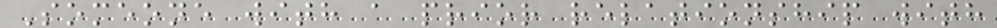Someone with a prior relationship with
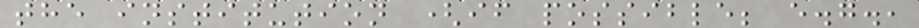the institution (if possible; e.g.,
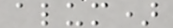alum)
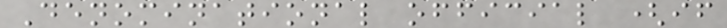Denominational official (if
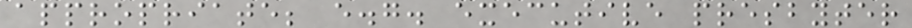appropriate; e.g. executive presbyter
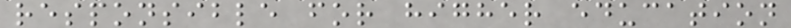responsible for higher education
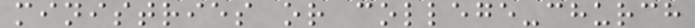ministries or college-church
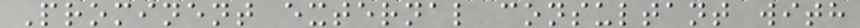Prominent external consultant with
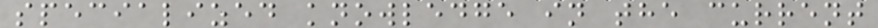specialized knowledge in the current
